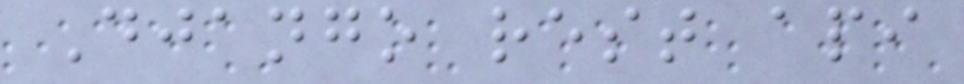Django rest api
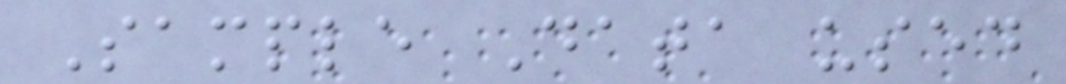Sample Data used
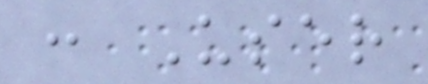: User
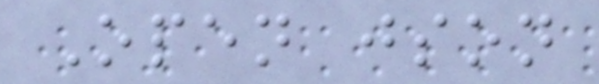Open json
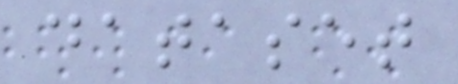dataset
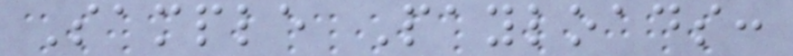Sample Payloads:
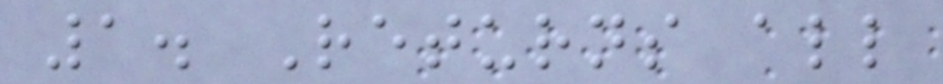1. Returns all
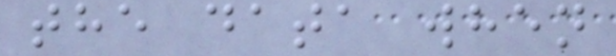the data when
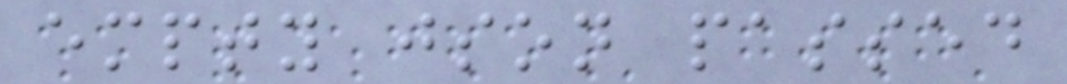empty json passed
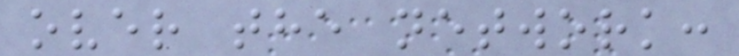over the network:
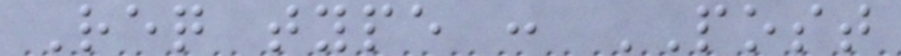Req type : POST
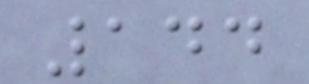144
